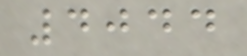4044
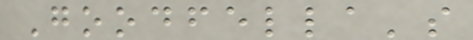Goodfella's
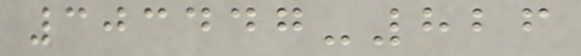303447-826
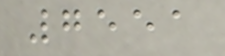7551
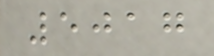5017
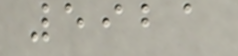5921
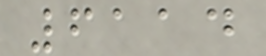6114
